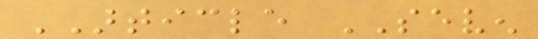ARTICLE SEVEN
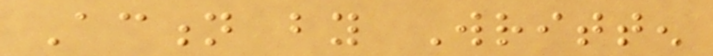Action by Written
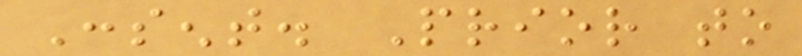Consent. Prior to
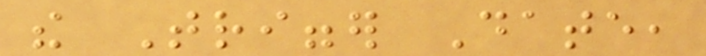the Trigger Date,
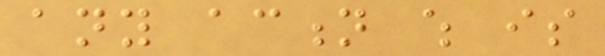any action which is
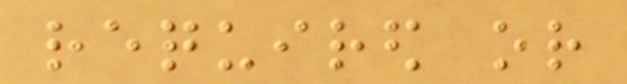required or
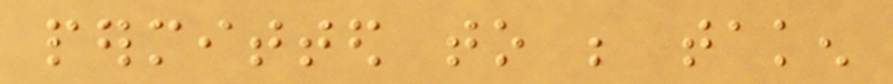permitted to be taken
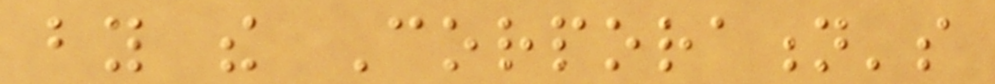by the Corporation's
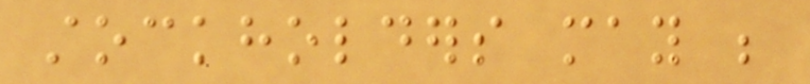stockholders may be
